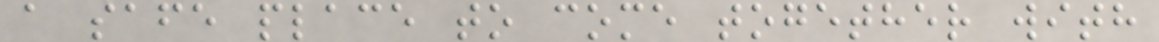a safe place to come together with
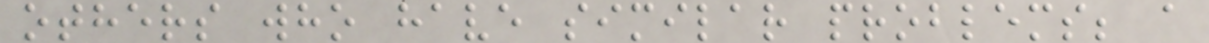others who have similar problems; a
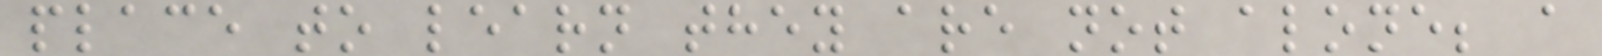place to learn they are not alone; a
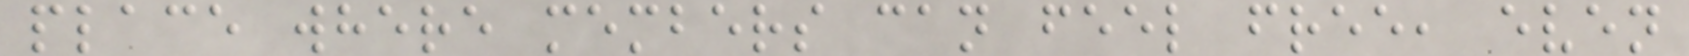place where members can feel free, even
